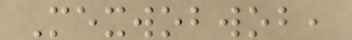Mexwobwob,
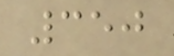350
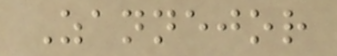Zannejor
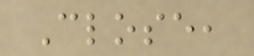Close,
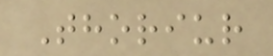Thoriur
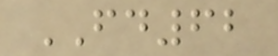FD62
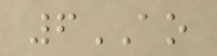6AO
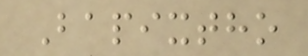Bapixtho
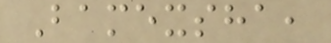Bamexsha,
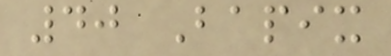40 Bapix
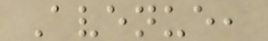Avenue,
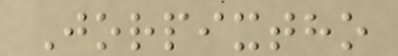Jorpixtho
